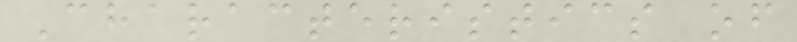Characteristics of
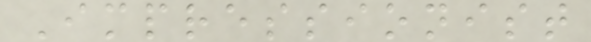Impressionist
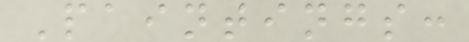Paintings:
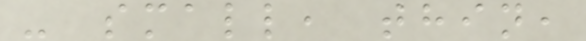- small, thin,
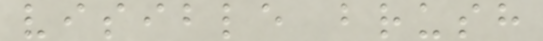visible brush
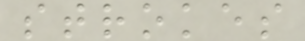strokes
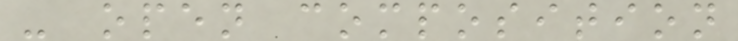- open composition
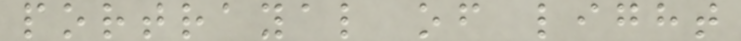portrayal of light
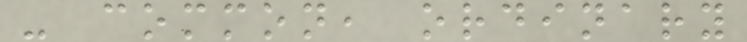- common, ordinary
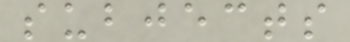subjects
